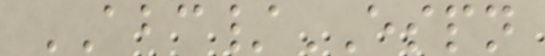ABC/ESPN
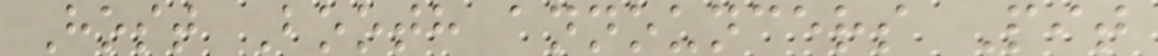Host Booth announcers Pit
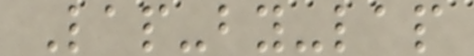Lap-by-lap
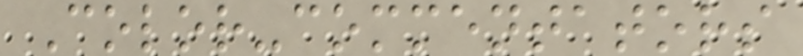Color-commentators
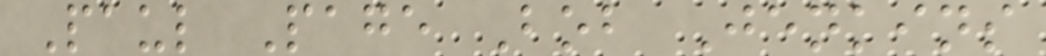Paul Page Bob Jenkins
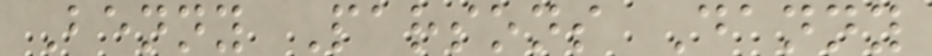Benny Parsons Danny
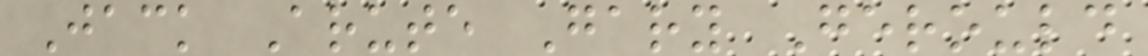Jack Arute Gary Gerould
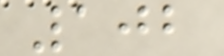102
